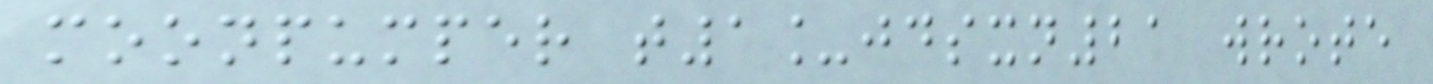moonpumper t1_jdsxn21 wrote
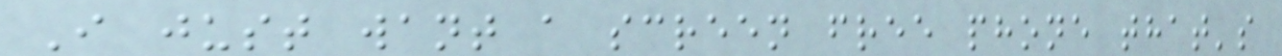I just want a screen free phone that's
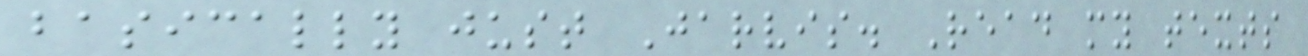basically just Jarvis. Read my texts
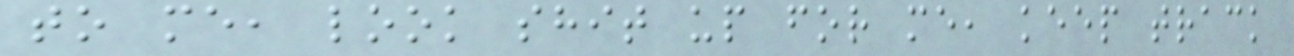to me, look shit up for me, keep track
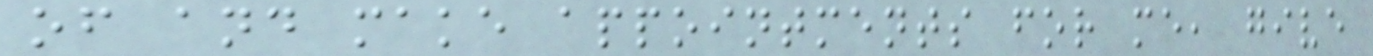of and make appointments for me, give
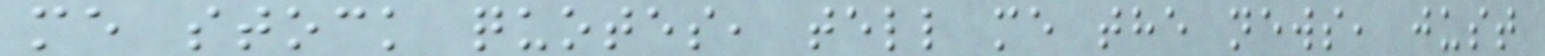me stock quotes, tell me the news, just
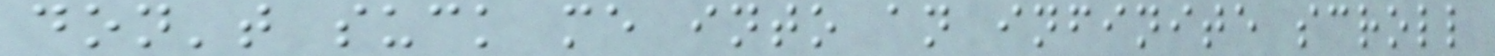don't suck me into an infinite scroll
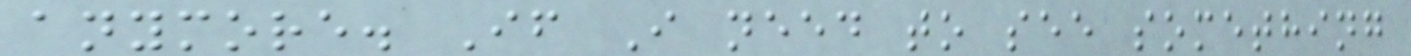anymore. If I need to see something
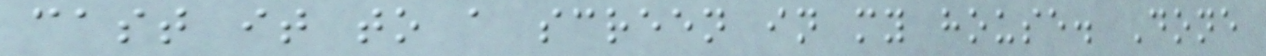cast it to a screen in my house. Done
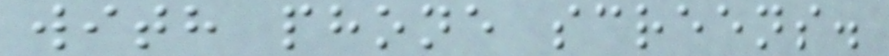with phone screens.
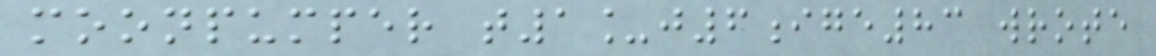moonpumper t1_j6ige83 wrote
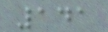141
